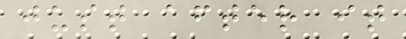just after it
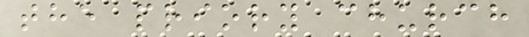the priory church
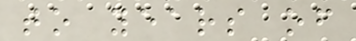to years of
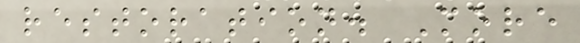restoration. More
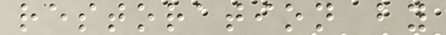restoration by
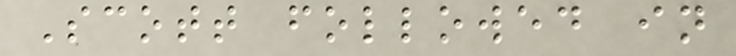Scott followed in
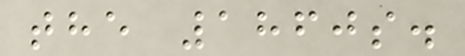the 1860s.
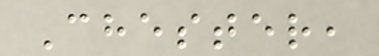Chester,
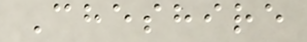Cheshire
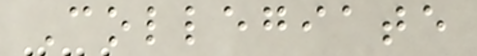Collegiate
